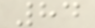84
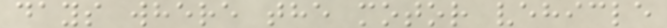days where the motor vehicle
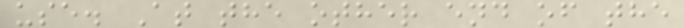use. At the other end of the
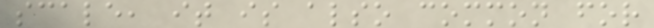scale, it is also common for
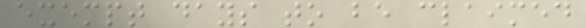exempt days to be claimed
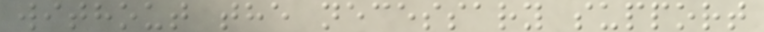without the necessary support
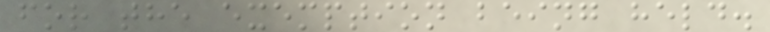for the exemption being held.
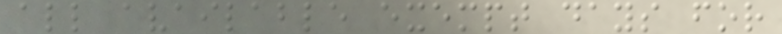all available exempt days for
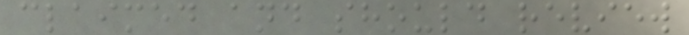claimed and should review
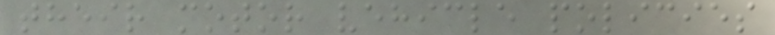their motor vehicle policies
